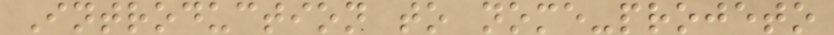Introduction to nome-projeto
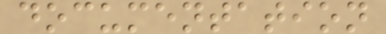documentation
